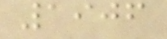1906
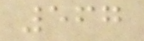567
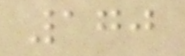170
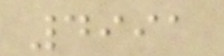4991
